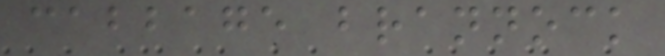cabbage brannock
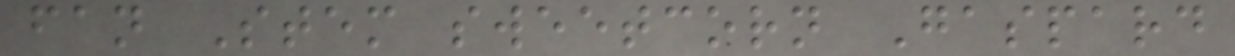fan Stem sweetcorn Gaspard
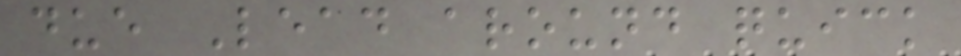due Lead around quick
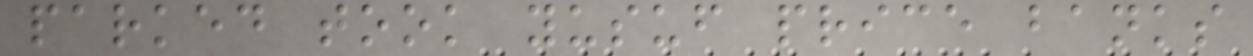parked took yusuf price banks
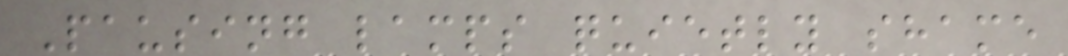Pausing lamps quietly shame
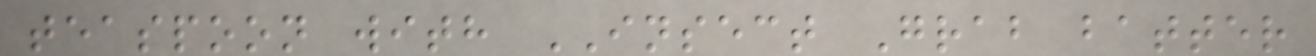teaspoon with INSECT Grab batter
